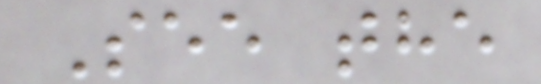See the
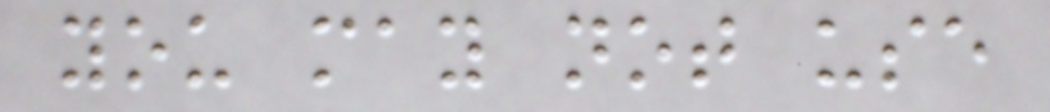you may not use
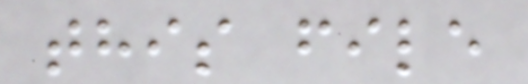this file
